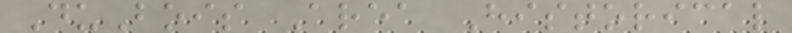DuBois Area Historical
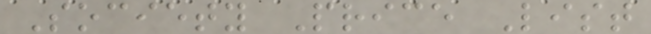Society Price List
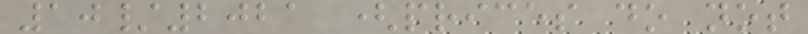10/2021 (prices do not
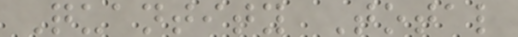Quantity Total
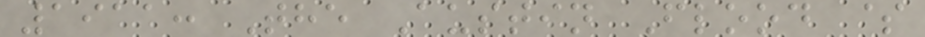1911: The Austin Flood $
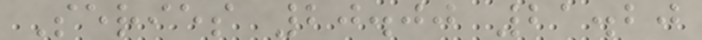Series 20.00 21.20
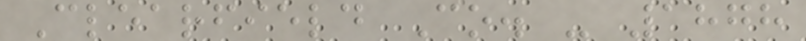Clearfield Co. - 1878
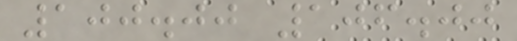100.00 106.00
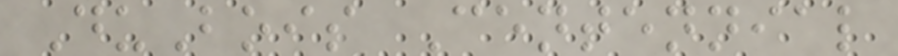DuBois Centennial
